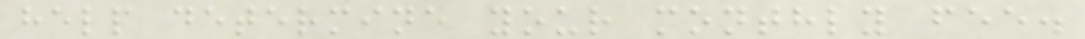help determine your monthly fee.
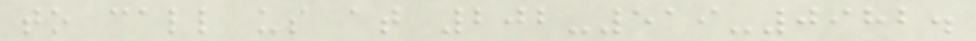to call us at 202-519-0982.
